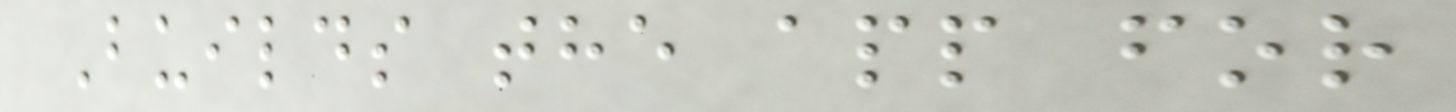Builds the app for
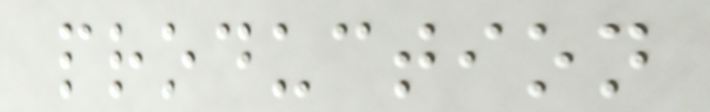production
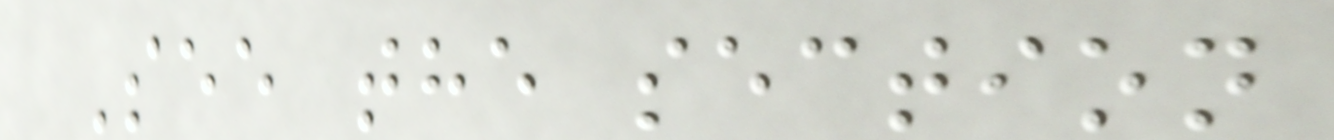See the section
